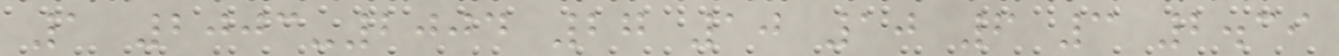1 2003-2004 27 10 10 6 3 2.39
